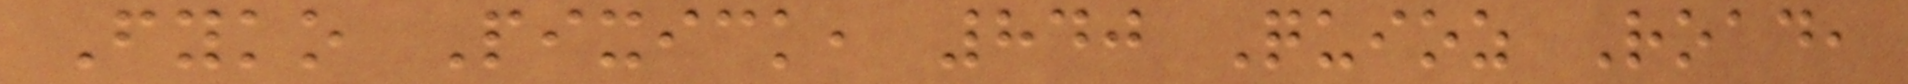Fyko Pixick, 840 Quioz Road,
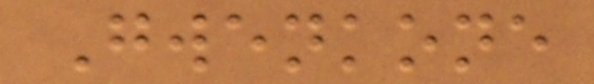Gwenkone
